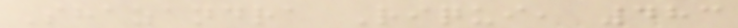Shazandra Riqui, 483
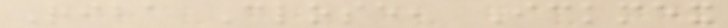Riba Close, Ickmex
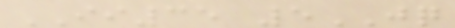II35 5JQ
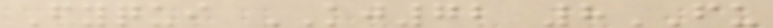Fyqui KJ72 8FU
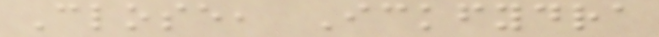Close, Ickfydra
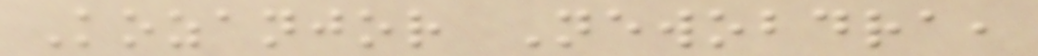Kozanjor Newobdra,
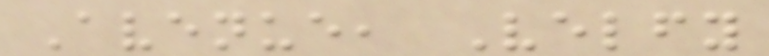Avenue, Velfy
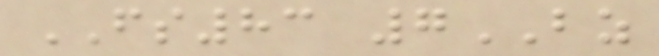FS83 7BZ
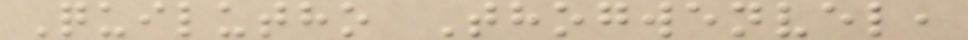Quilutho Thogwenvel,
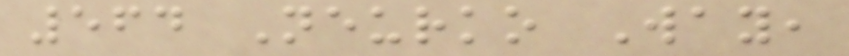564 Neurko Way,
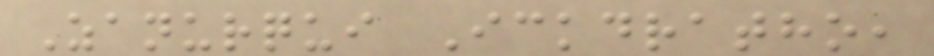Zanurqui Ickdratho,
